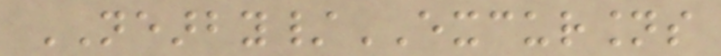NEARBY/EXCURSIONS
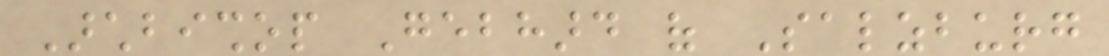Archbishop Gebhard of Salzburg
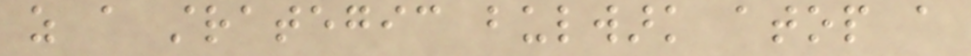as a strategic bulwark atop a
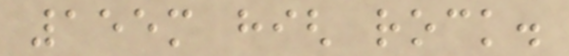155m high rock.
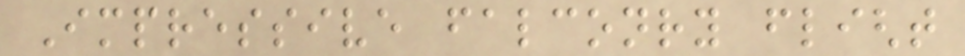Impressive falconry flight
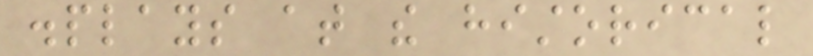displays at the historical
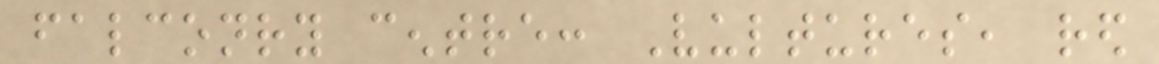falconry centre: Vultures, red
